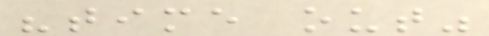"time out"
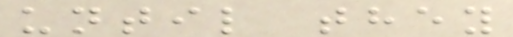until they
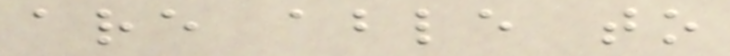are able to
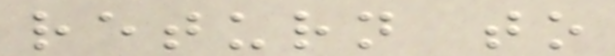return to
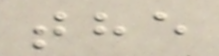the
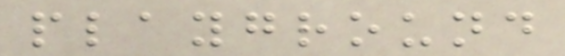playground
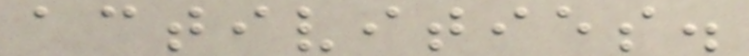activities.
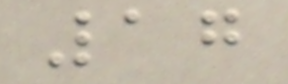17
